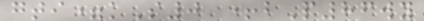gti=kS0 +bP86wy
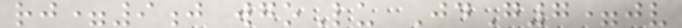rj=9j wgoLu JdG7=jv
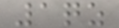1qz
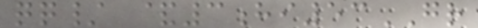qq/ &3hi53GR
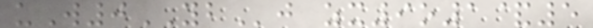uW0YBj zx9o1&5
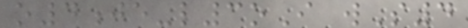o4je-l3oI wS4
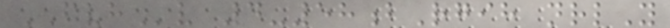FVHv 4-58bRgih nrlY
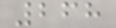268
